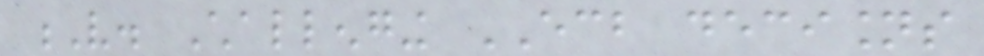V. Challenging ECB decisions
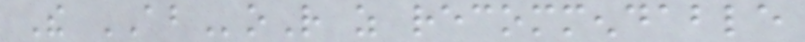The ABoR as recommendable
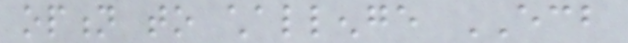option to challenge ECB
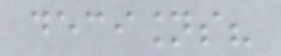decisions?
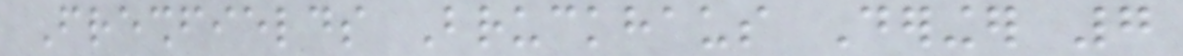Freshfields Bruckhaus Deringer 7
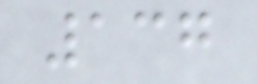137
